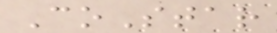CoStar
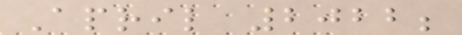April 2022;
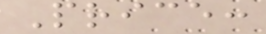Price:
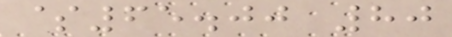$65.00 80
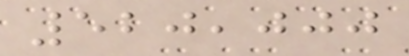520,000
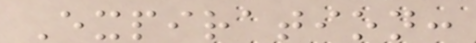Expiration:
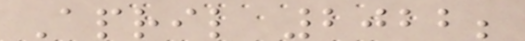April 2022;
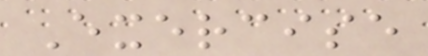Exercise
